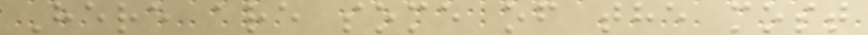Here are some of the most
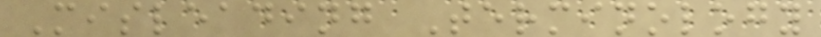Misleading Terminology
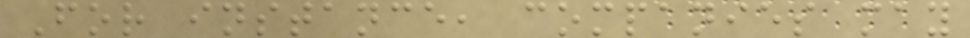For instance, companies may
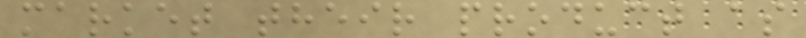market their product as
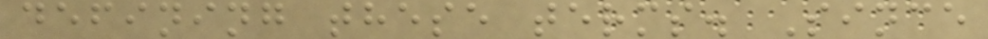defining these terms. Since
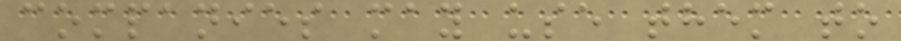companies may use them to
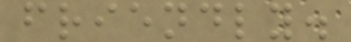friendly.
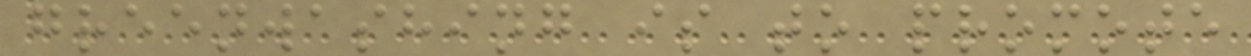greenwashing is to promote
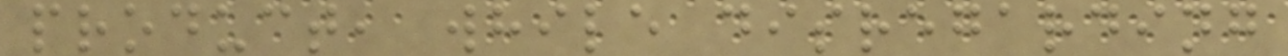product, while disregarding
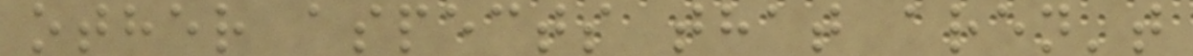other aspects that aren't
